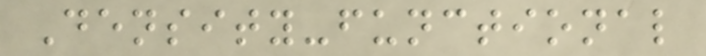Density-functional
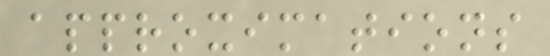approximations
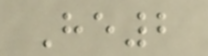He2
